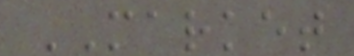MARKET
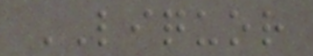LIQUOR
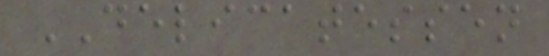DELICATESSEN
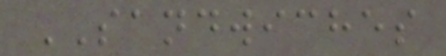SANDWICHES
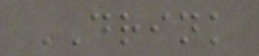DRINK
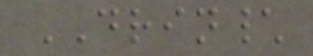DRIN\
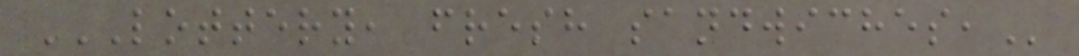LOTTERY, FRESH SANDWICHES,
